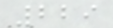229
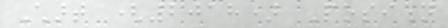Chart (2018) Position
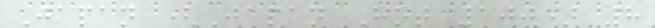Japan (Japan Hot 100) 8
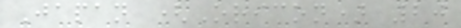Japan (Oricon) 20
